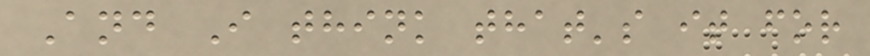And I think that's it for
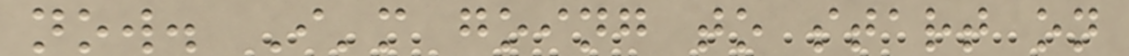now. I'm going to start on
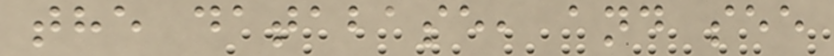the database, and see
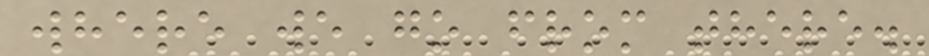where we go from there.
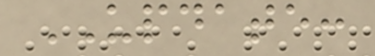UPDATE:
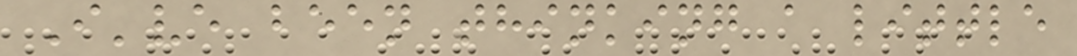I've been thinking a little
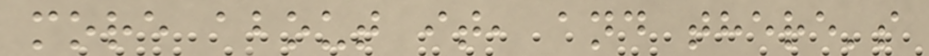more about it, and there's
